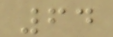64
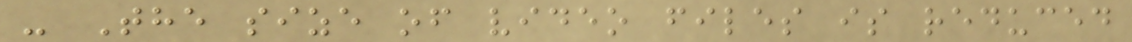- The size of video files is reduced
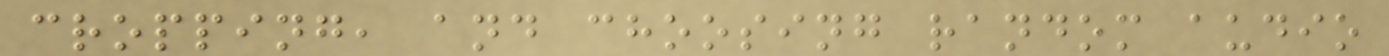cropping, and choosing random audio
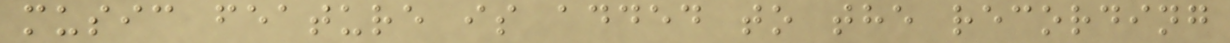music feature is added to the recording
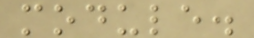module.
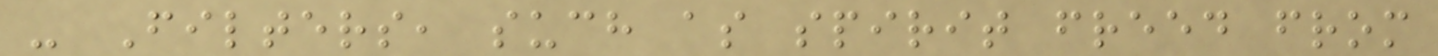- Filters, such as spirit freed from
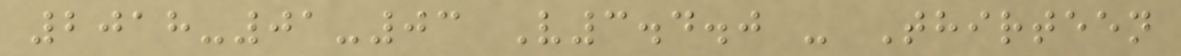2018-01-03 V3.4.0 - Thirteen
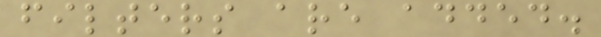filters are added.
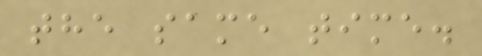the same time.
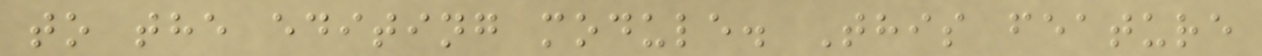to the editing module. This feature
